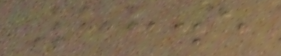88.5
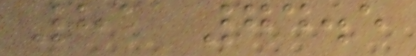81 74.5
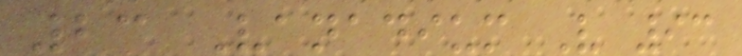23 Vanadium V 93
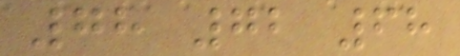78 72 68
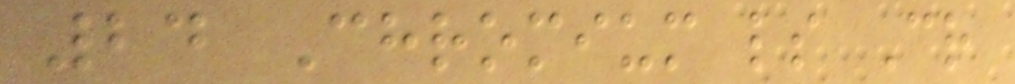24 Chromium ls Cr
